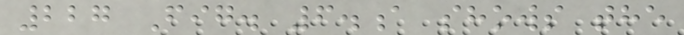227 Fig. 6.a shows the
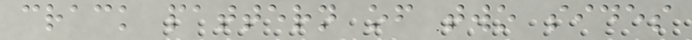crack pattern of two sides
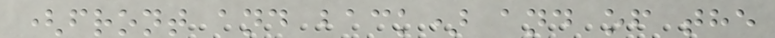(front and back) and of the
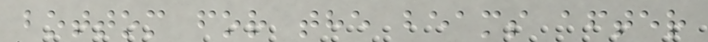bottom for the beams after
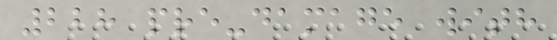228 pre-damage with
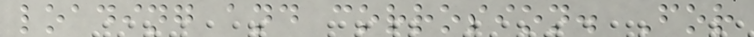loading and corrosion. For
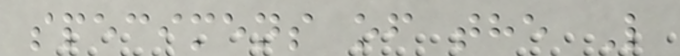specimens of the L
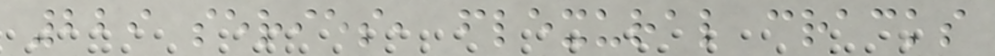229 series, flexural cracks
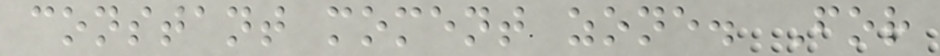constant moment zone. For
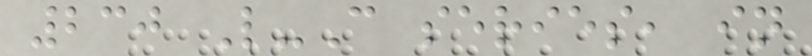230 L-C series, in
